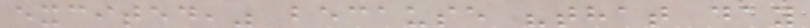excited," because "that day
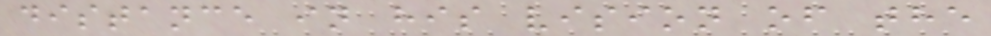distance in his vision of the
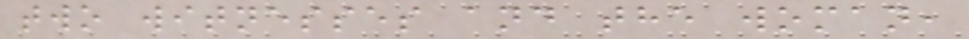two witnesses and the woman,
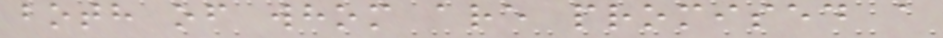both of whom are promised a
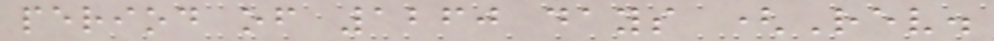period of 1260 days (Rev.
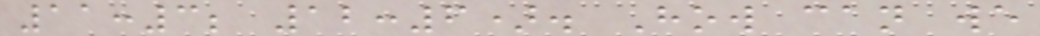11:3; 12:6). How can we
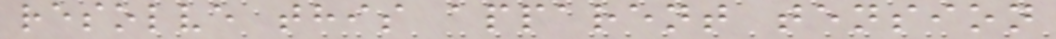resolve this apparent tension
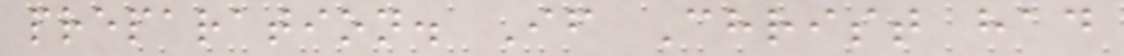preparation. If Christ had
